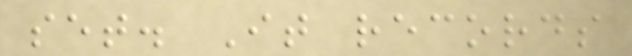set. It records
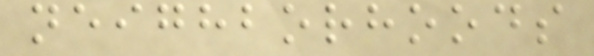neighborhoods
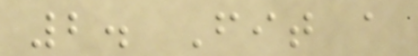2. Fit a
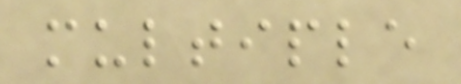multiple
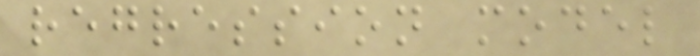regression model
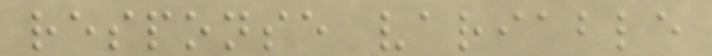response variable
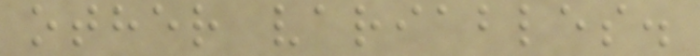other variables.
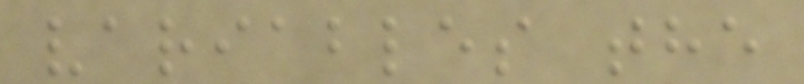variables the
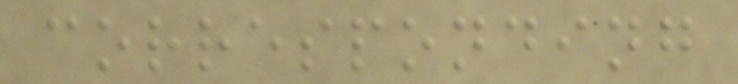corresponding
